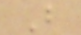B
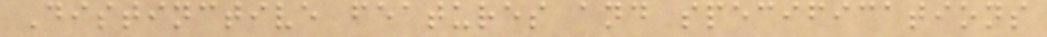Distinctive features and specifications
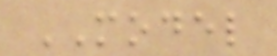MODEL
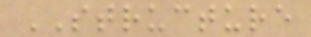STRUCTURE
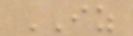IZ
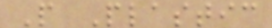P Plastic
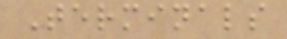Terminals
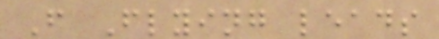F Flying leads
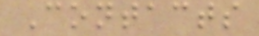Contacts
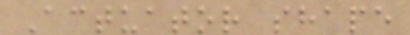Actuator shape
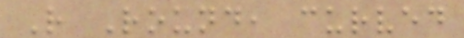R Round, curved
